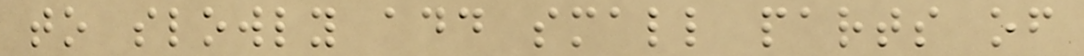to slowly add small parts of
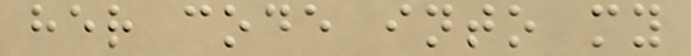her code into my
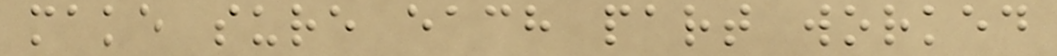make sure each part worked
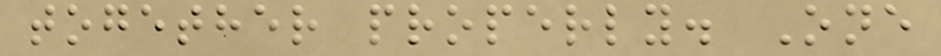together properly. One
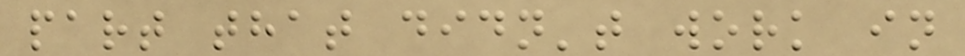part that didn't work in
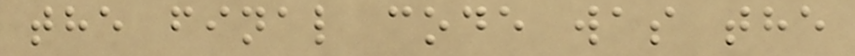the final code was the
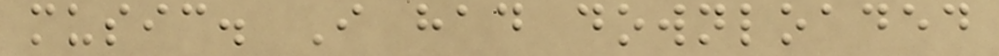music. I had downloaded
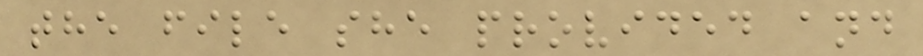the file she provided and
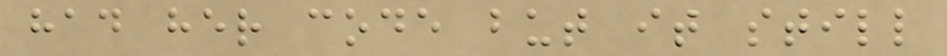had her code but it still
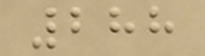288
